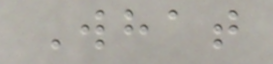What
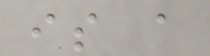is a
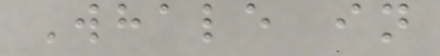Whale in
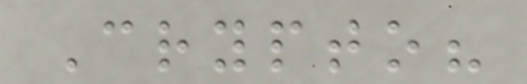Crypto?
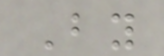By
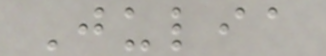Julia
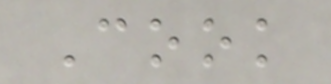Cook
